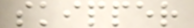skipper
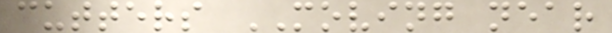cutters MOVING near
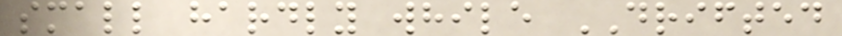small hardly while DRIFTED
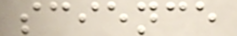science
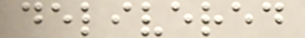delivered
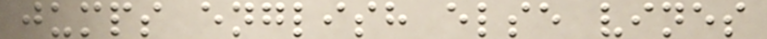jumps english else vines
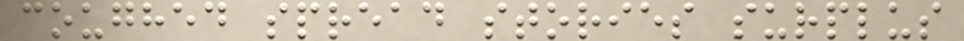coughed spread stories surplus
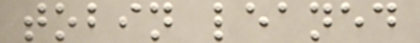tobin leaned
